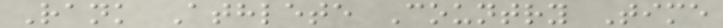Rank Athlete Country Time
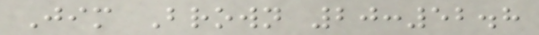Jim Brown 20:52.8
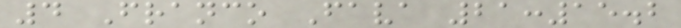4 Franco Fava 21:15.2
